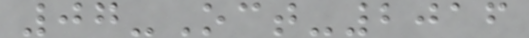07-Oct-2016
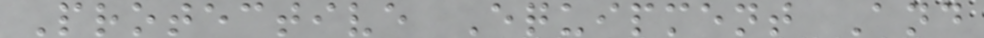Protective Equipment And
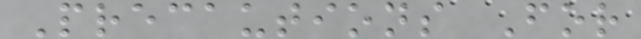Precautions For
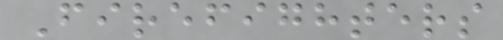Firefighters
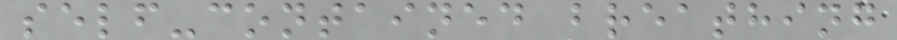self-contained breathing
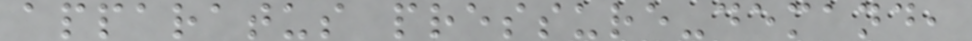apparatus pressure-demand,
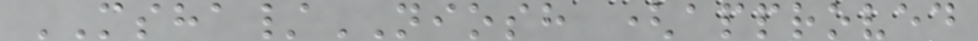MSHA/NIOSH (approved
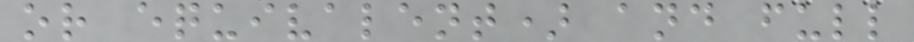or equivalent) and full
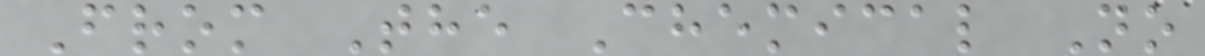From The Chemical No
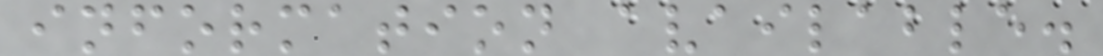information available.
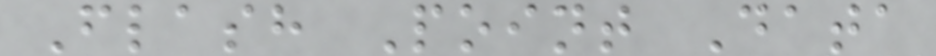Flash Point Data
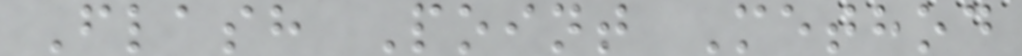Flash Point Method
